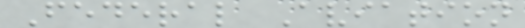Federal Aviation
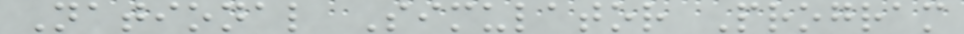National Simulator Program
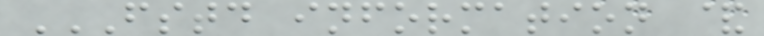FSTD INFORMATION &
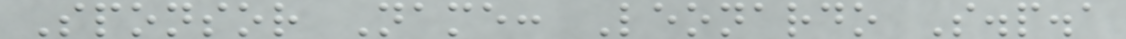Sponsor Name: Leonardo S.p.a
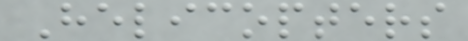Helicopters
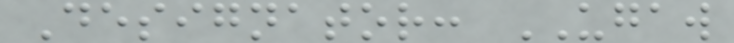Designator: UGAW
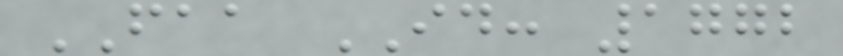FAA ID: 1772
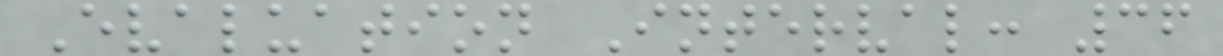Evaluation Interval: 36
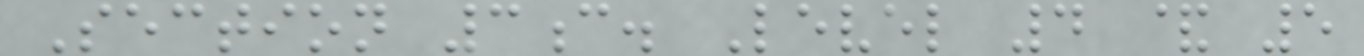Section 3c. Level 4 & 5
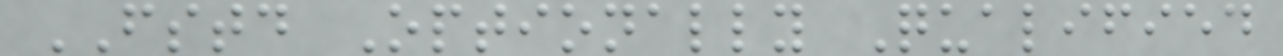FSTD Optionally Qualified
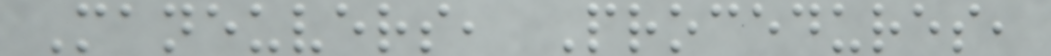Maneuvers, Procedures,
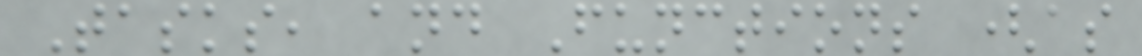Tasks, and Functions (as
